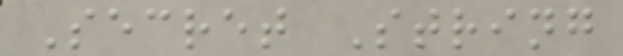Secret String
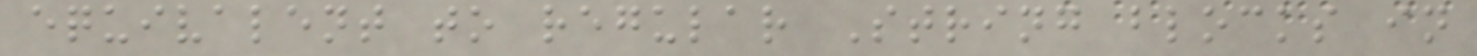equivalent to regular String blocks in
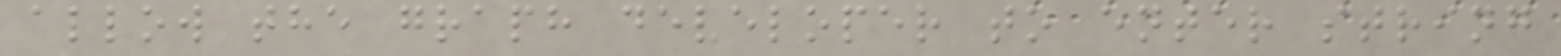allow the graph developer to enter string
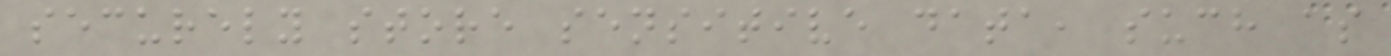securely store sensitive data, such as
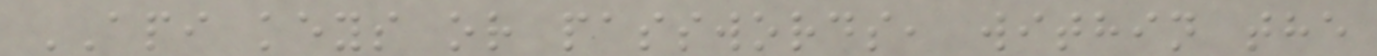API keys or passwords, within the
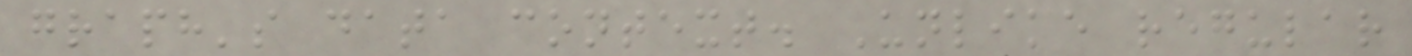graph's data context. Unlike regular
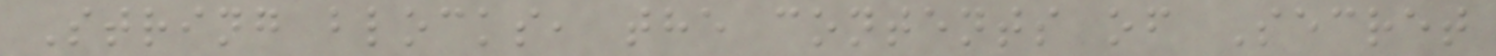String blocks, the contents of Secret
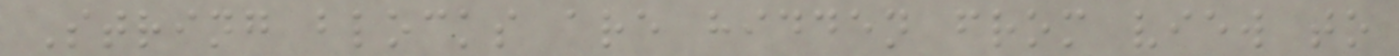String blocks are hidden from view to
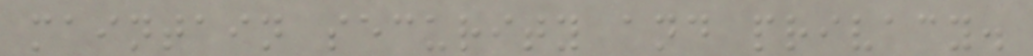maintain security and privacy.
